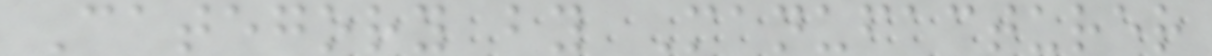Category by Manufacturer
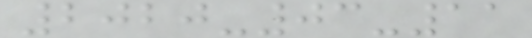2020-03-11
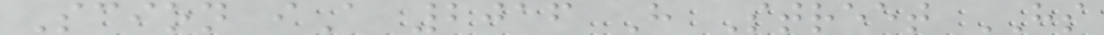Scion iA 2016 H Street HS
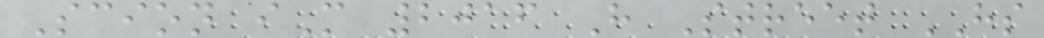Scion iM 2016 H Street HS
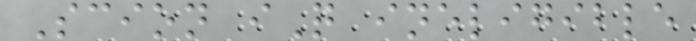Scion iQ ineligible
